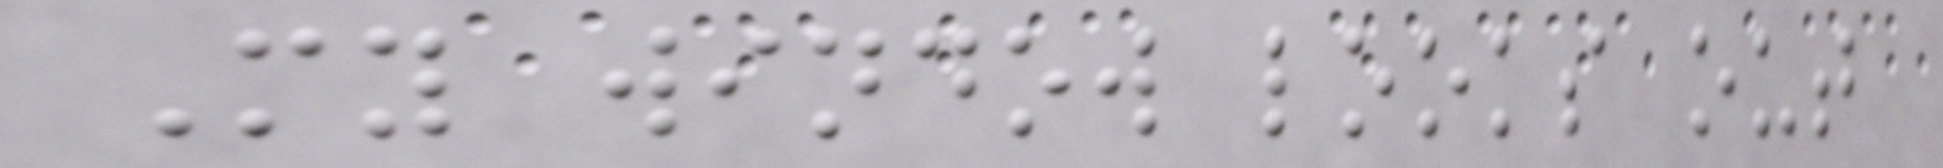My window looks out
